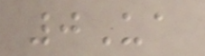0Ua
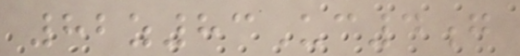82z83Uc4g
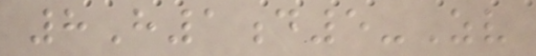8H1d5-Zv
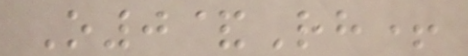O0&Rh+
